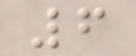6
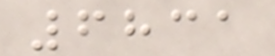6831
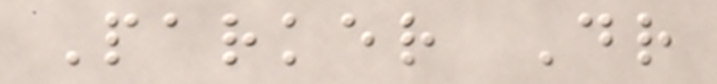Parker Dr
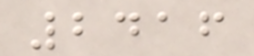2416
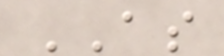AS
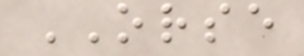ORSE
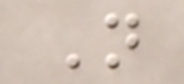N
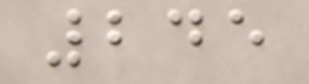245
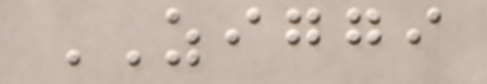ZIGGI
